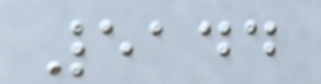5144
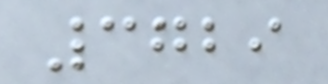3729
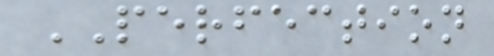PERFECTION
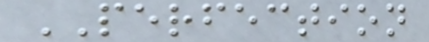PERFECTION
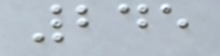245
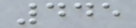445
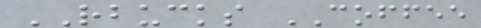RBUCKS COFFEE
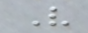V
